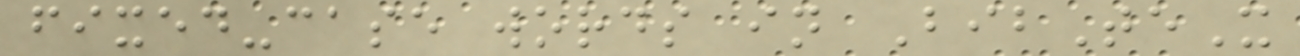fixed-case words in BibTeX
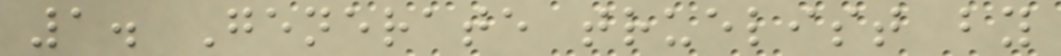1. Generate truelist by
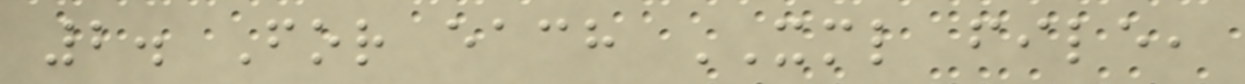2. For each XML file,
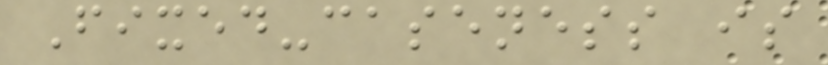Fixed-caseness is
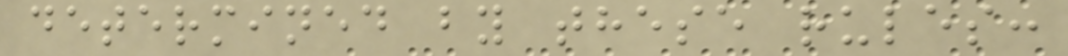determined by these rules:
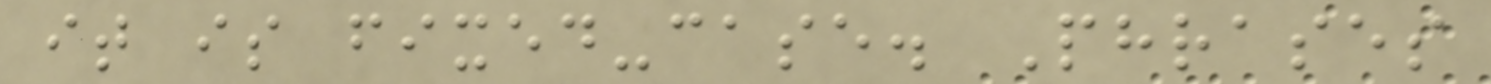it is fixed-case. Phrases
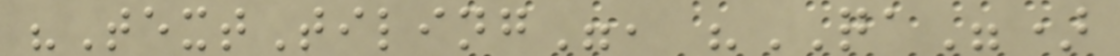"TextTiling", "QA")
